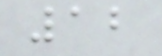12
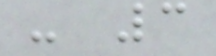- 3
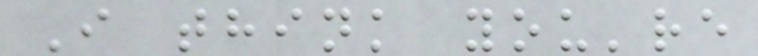I think you're
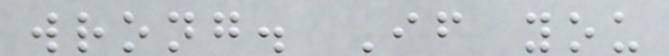wrong. If you
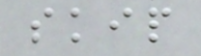skip
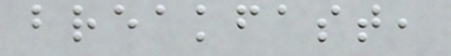breakfast,
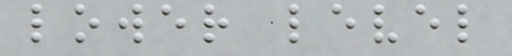lower level
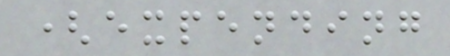(expending
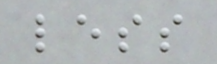less
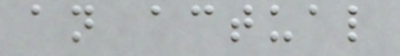an actual
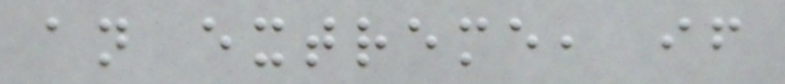an extreme, if
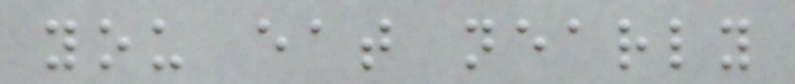you eat nearly
